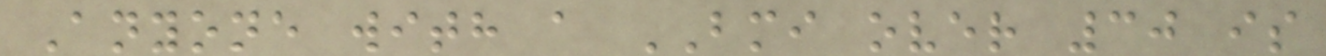Anyone with a BMI over 30 is
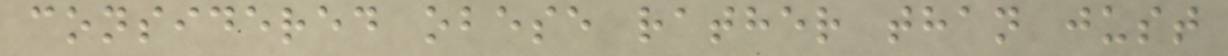considered obese rather than just
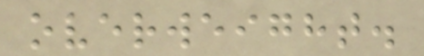overweight.
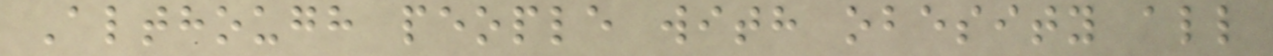Although people with obesity all
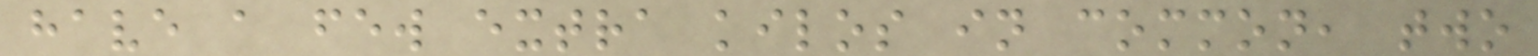have a few extra kilos in common, two
